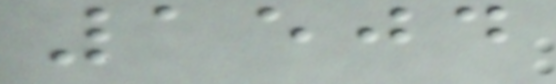1504
